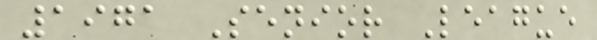1971 Senior League
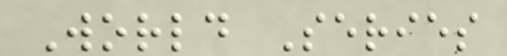World Series
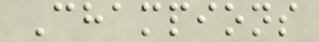Champions
